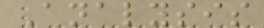Analysis
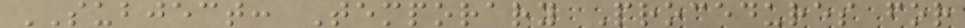SUBJECT: Temporary Procedures for
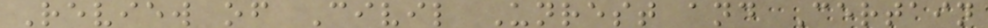Review of Civil Unrest and Certain
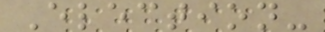Election-
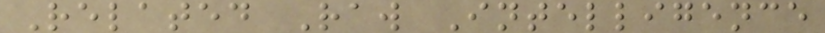Related Raw Intelligence
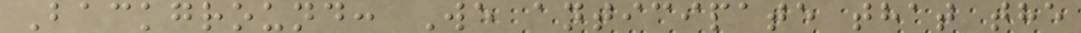Background: We anticipate that the
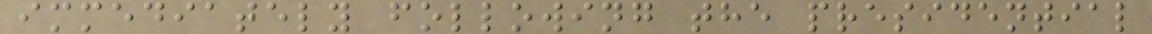immediately following the presidential
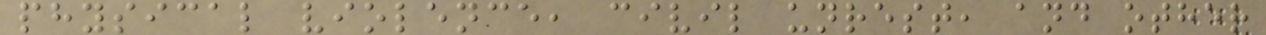physical violence, civil unrest, and other
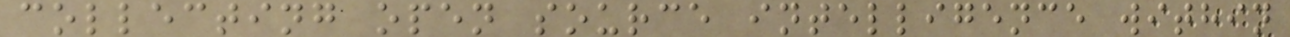collecting open source intelligence within
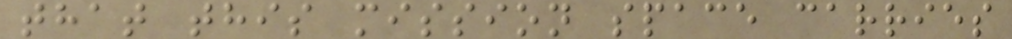that this mission space carries
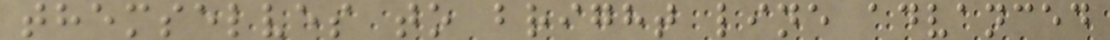themselves to bright line advanced
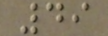49
